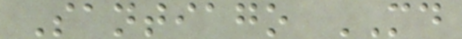Santiago MD
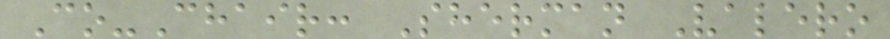Co-Chair: Sherman Valero
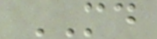MD
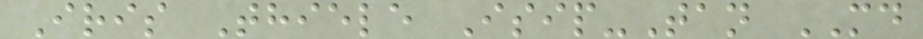Iris Thiele Isip-Tan MD
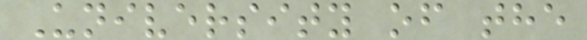University of the
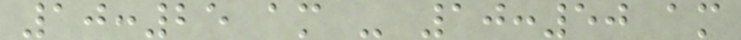10:25 am - 10:50 am
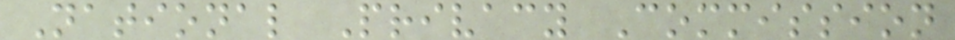National Privacy Commission
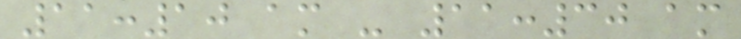11:10 am - 11:30 am
